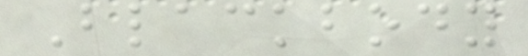Blackbody
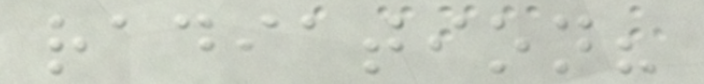radiation?
